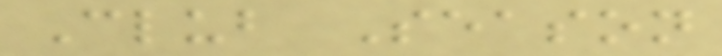Club Season
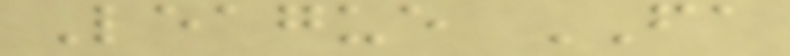League FA
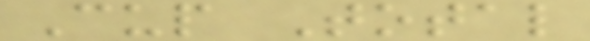Cup Total
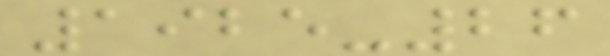1925-26
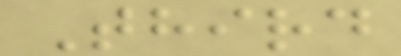Third
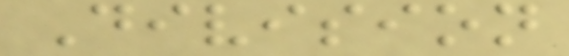Division
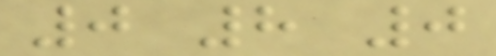0 8 0
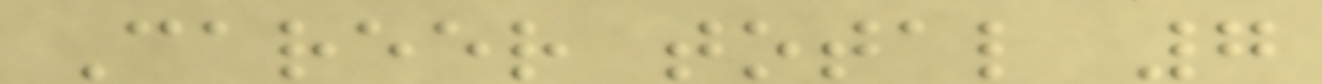Career total 7
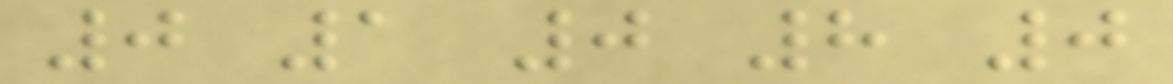0 1 0 8 0
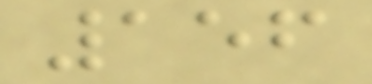156
